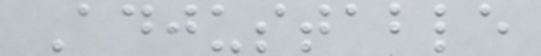Adjustable
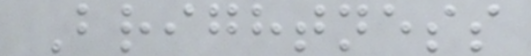Brightness
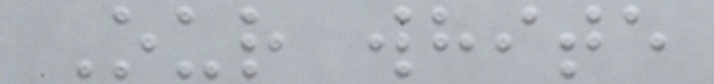Our white
